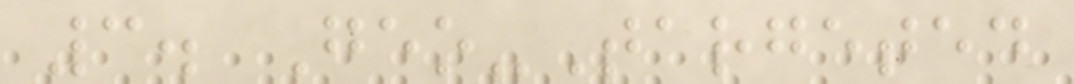3. Geo-Targeted
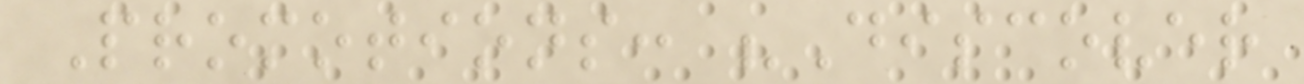Promotions: "Discover
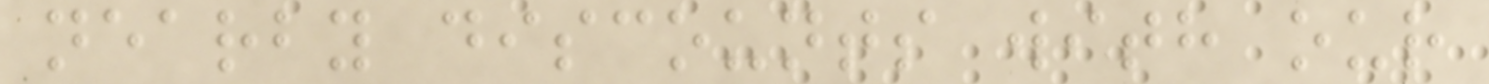nearby discounts with our
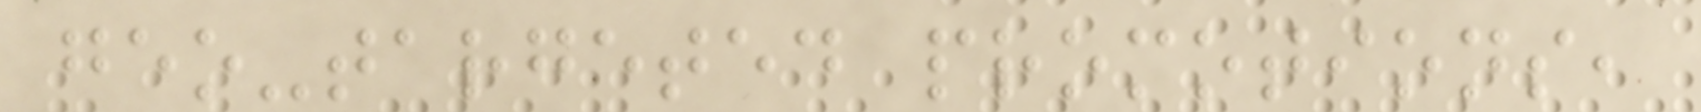geo-targeted promotions,
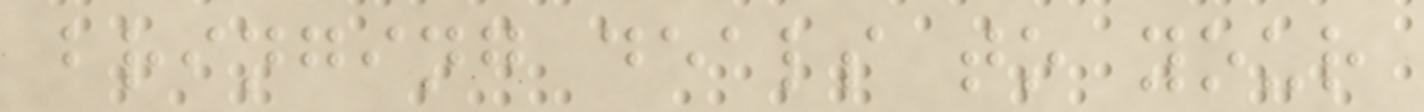bringing deals to your
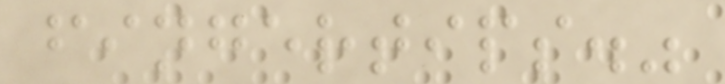fingertips."
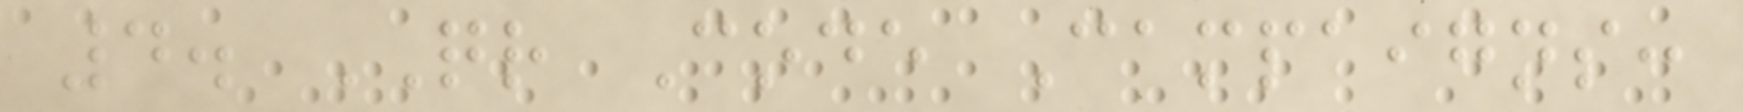4. QR Code Campaigns:
